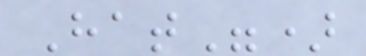Hat")
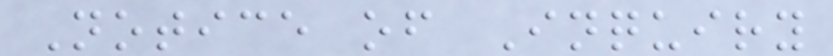Notice of Inquiry
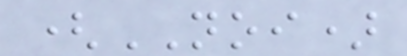(NOI)
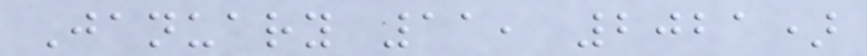January 11, 2021)
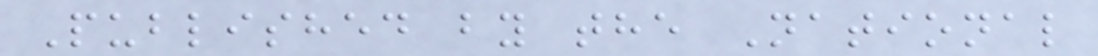Published by the National
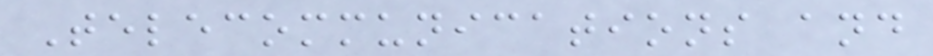Telecommunications and
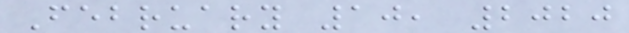February 10, 2020
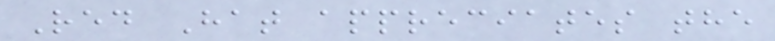Red Hat appreciates the
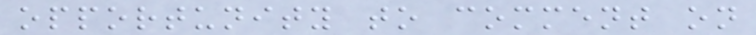opportunity to comment on
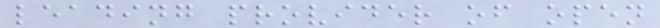leading provider of open
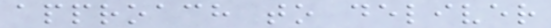approach to deliver
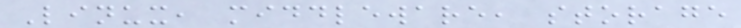Linux, middleware, storage
